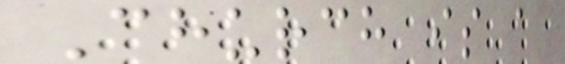Church is a
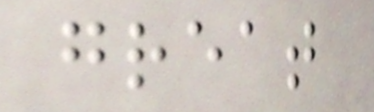great
